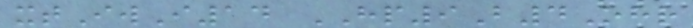xtIwI14 HP9B4Ohr
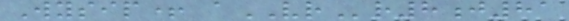Wysip+ aVRr8j81
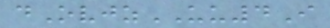dOvjzUU4I
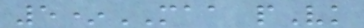5*MAA pVk
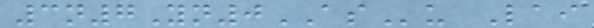3n7Yn0ASu Lai
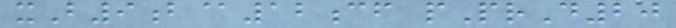xB9b@12cf pPrD20
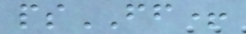psFF+
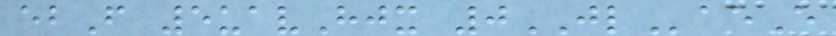ebF 5uavHjx 0JLaeE
